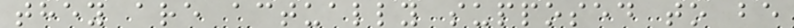they are actually supposed to be
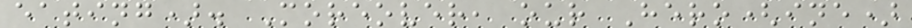eating). Moreover, our Hero(ine)
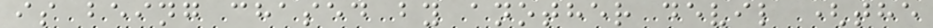is being chased by another devil (the
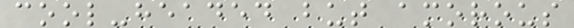cool-headed but amorous
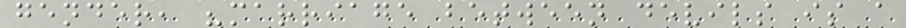gender, "marriage between devils is a
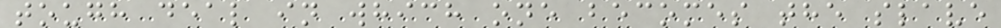tough deal in which one becomes the slave
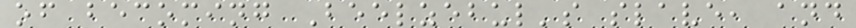of becoming Beelzebul's slave, and
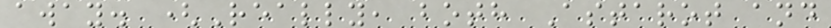away. (Really, both Astarot and
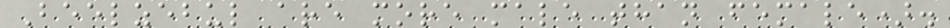Beelzebul are more male than female).
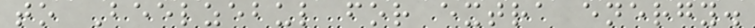to Beelzebul for extra energy.
